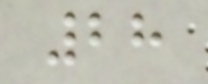28
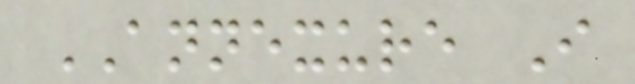ANNEXURE I
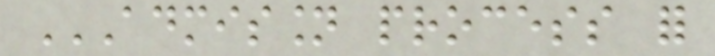ADMISSION PROCESS FOR
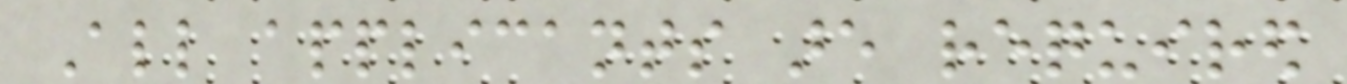All applicants are required
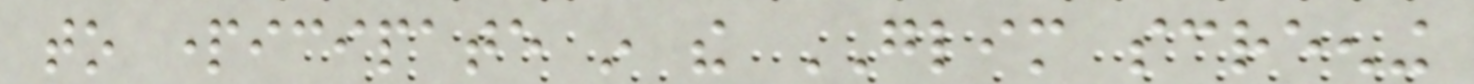to participate in the GLIM screening
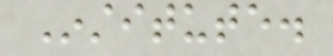Institute.
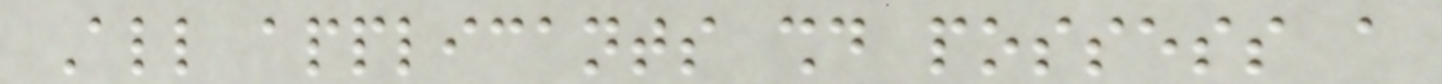All applicants should possess a
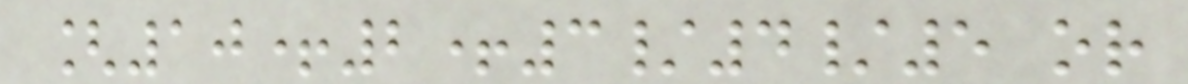[10+2+3/4/5 or
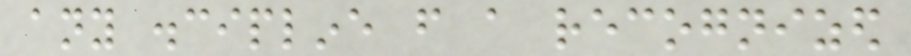any discipline from a recognized
